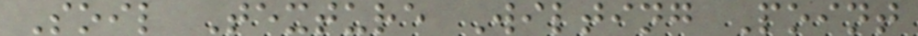Soil Texture Wilting Point
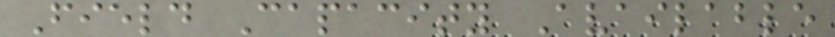Field Capacity Available
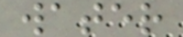water
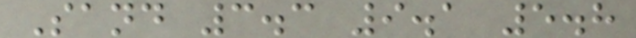Sand 3.3 9.1 5.8
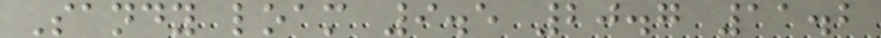Sandy loam 9.5 20.7 11.2
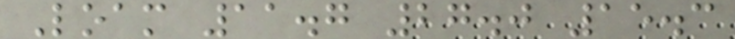Loam 11.7 27.0 15.3
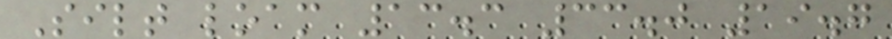Silt loam 13.3 33.0 19.7
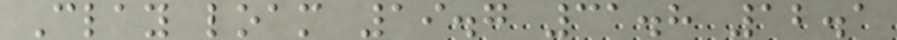Clay loam 19.7 31.8 12.1
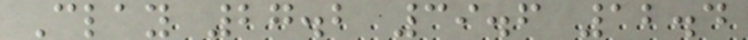Clay 27.2 39.6 12.4
